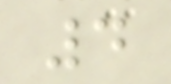4
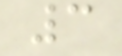3
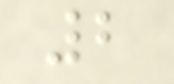2
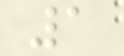1
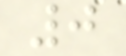0
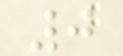0
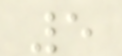5
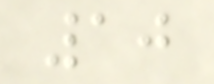10
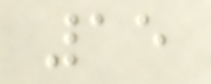15
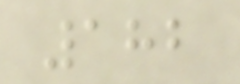182
